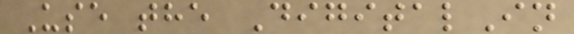Use the DigitalIn
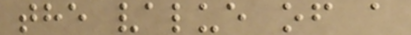the value of a
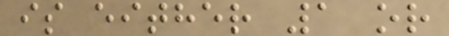is either 1 or
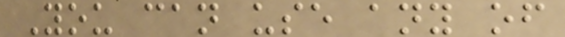You can use any of
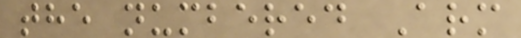the numbered Arm
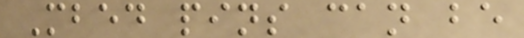Mbed pins can be
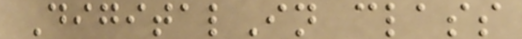DigitalIn class
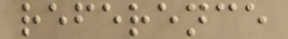reference
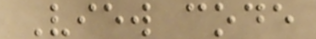View code
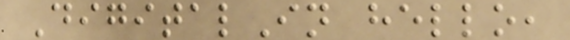DigitalIn hello,
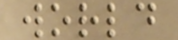world
